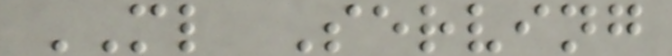ML Serving
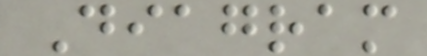Diagram
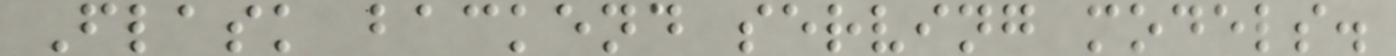Flask backend serving models.
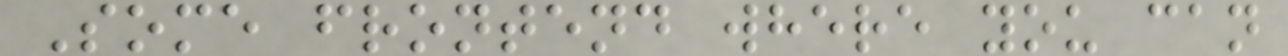Some frontend where you can
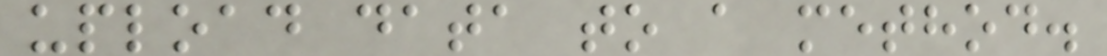upload data to a method.
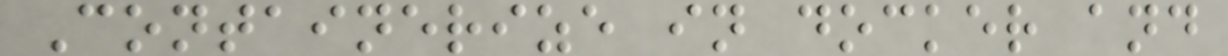Containerize in docker and
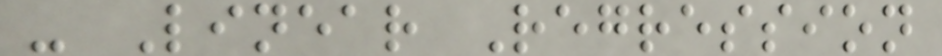- Linear Regression
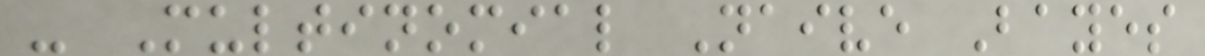- Multinomial Naive Bayes
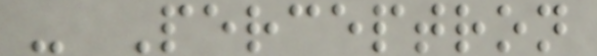- Perceptron
